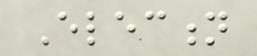Election
